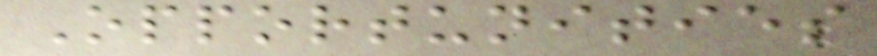Opportunities
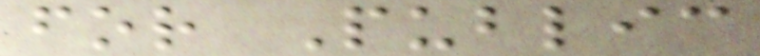for Public
